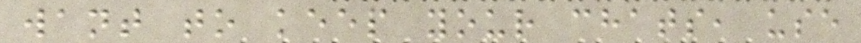want to keep your chats, use
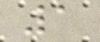1
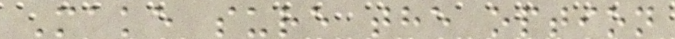Make sure the option
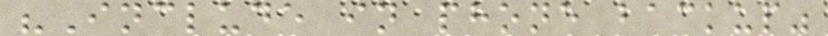"Include in phone backup"
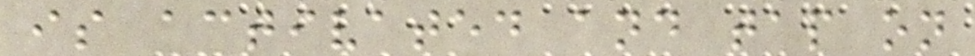is activated and tap on
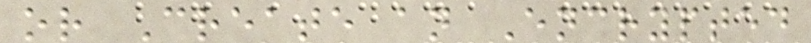or Create an Encrypted
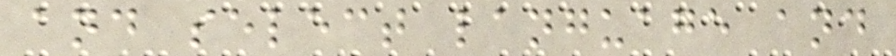and select language and
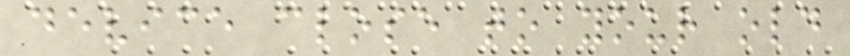device close to your old
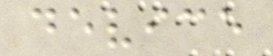device
